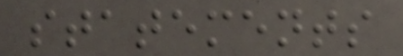statements
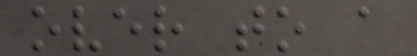over to a
